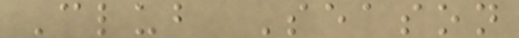Club Season
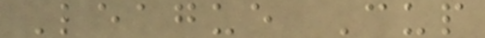League Cup
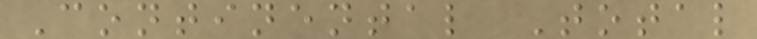Continental Total
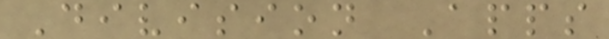Division Apps
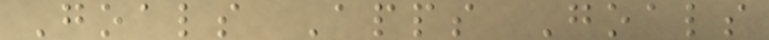Goals Apps Goals
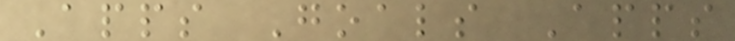Apps Goals Apps
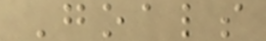Goals
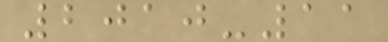2010-11
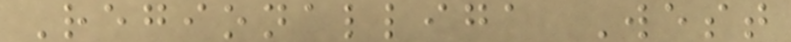Regionalliga West
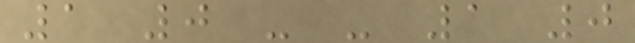1 0 - - 1 0
